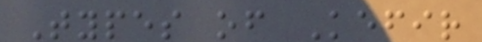Types of Kefir
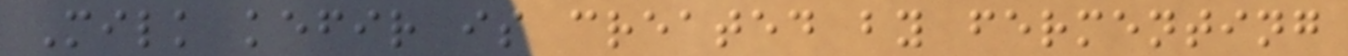Milk kefir is created by fermenting
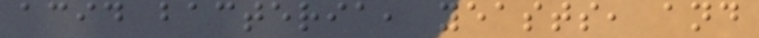acid bacteria, yeasts, and
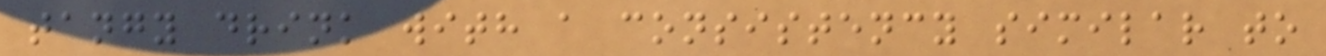tangy drink with a consistency similar to
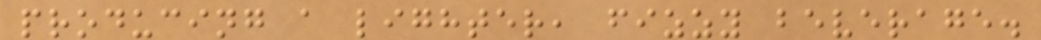producing a lighter, fizzy beverage.
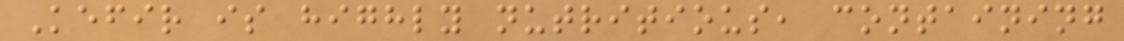Kefir is highly nutritious, containing
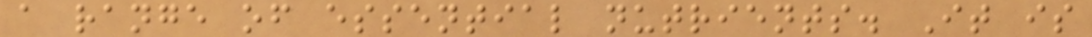a range of essential nutrients. It is
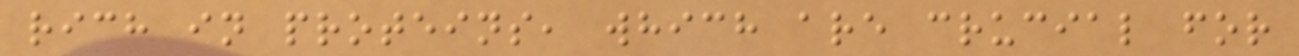rich in proteins, which are crucial for
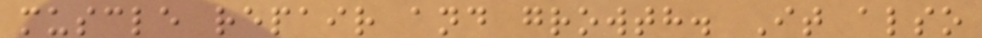muscle repair and growth. It also
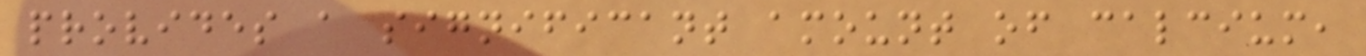provides a significant amount of calcium,
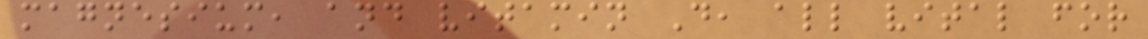magnesium, and vitamin D, all vital for
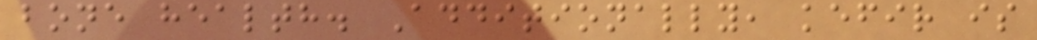bone health. Additionally, kefir is
